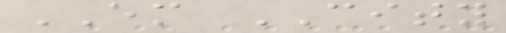EM CITY
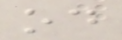od
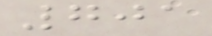701
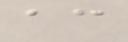ac
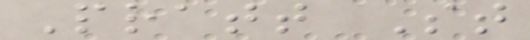Pratt St
